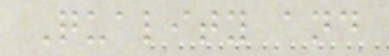Quality and
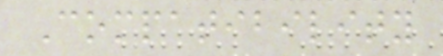Compatibility
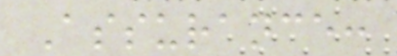Assurance:
